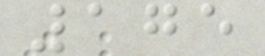175
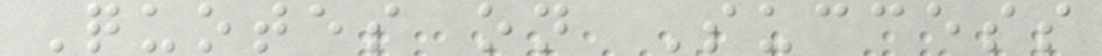Quotes on Success
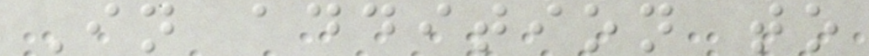In addition to
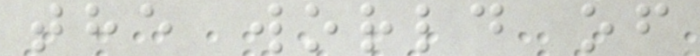the world of
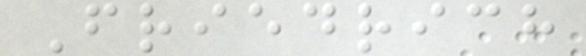Friedrich
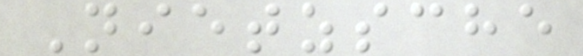Nietzsche
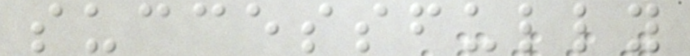successfully
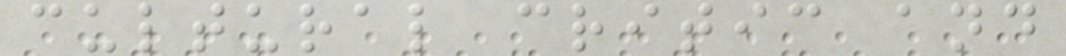cultural critic and
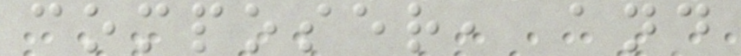composer, and
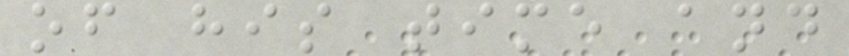of his time and
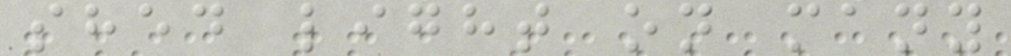shed light on many
